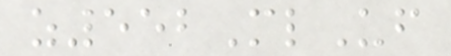z552MlUf
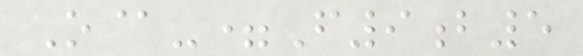O@-=F9b5
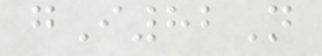gI82N
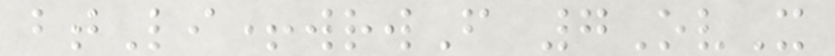btLi+wrwF 7OvX
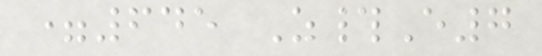=645 Z#E7
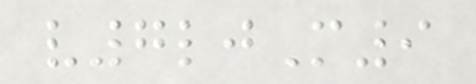v7ljM9
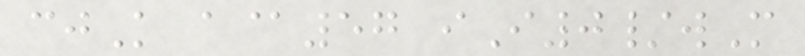cjK a@57 iI0/wM
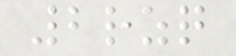2rzq
